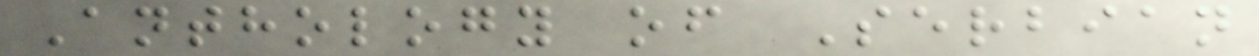Anthology of Serbian
